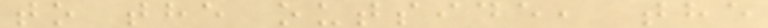to the outside, the
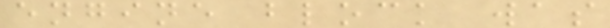engine block was
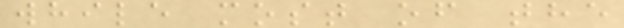while most of the
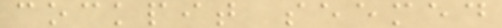cockpit seemed
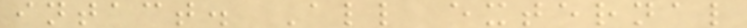intact. All external
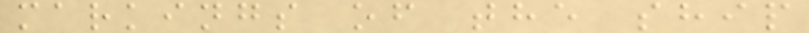markings of the ship
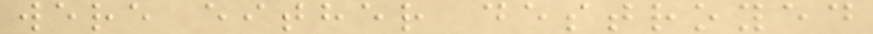were either destroyed
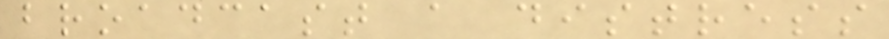broadcast a distress
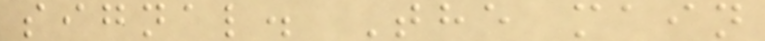signal. The main
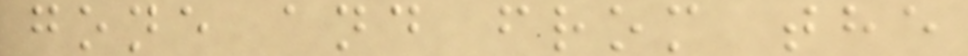gone and from the
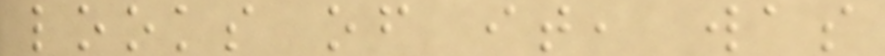looks of it, was
